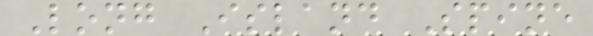Long Island Spine
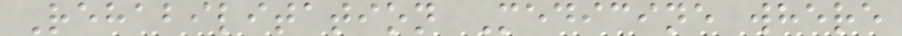Rehabilitation Medicine where
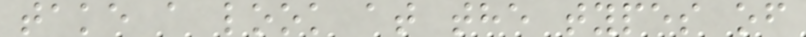take a look at the types of
